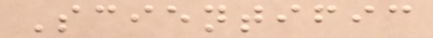Scientific
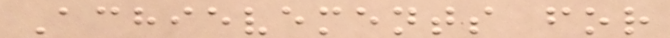Achievements for
